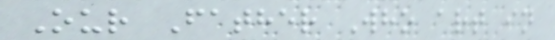Our Father Who art in
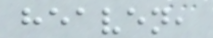heaven,
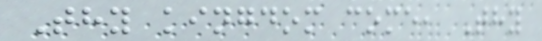Thy kingdom come, Thy
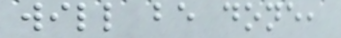will be done,
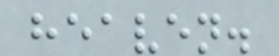heaven.
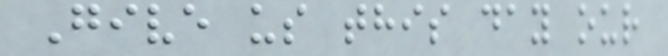Give us this day our
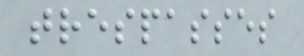trespasses
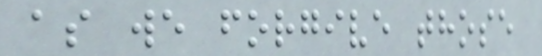as we forgive those
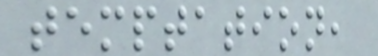temptation,
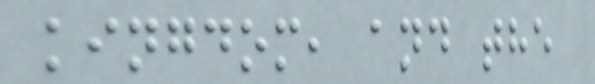kingdom, and the
